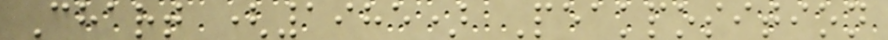Chart (1985) Peakposition
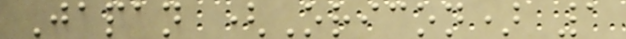Japan (Oricon) 1
